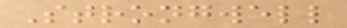Strongwell
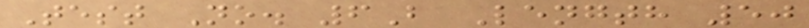Test No. 6B Length 50
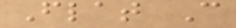Flat C
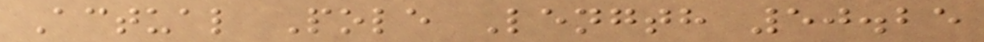Actual Pole Length 50.25
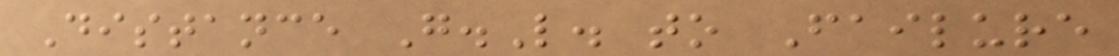Distance G.L. to Failure
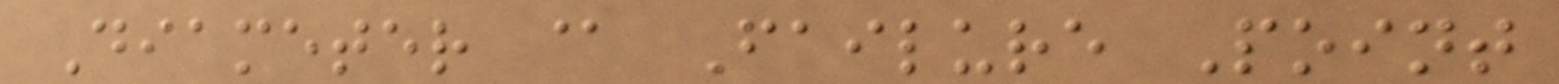Diameter @ Failure Point
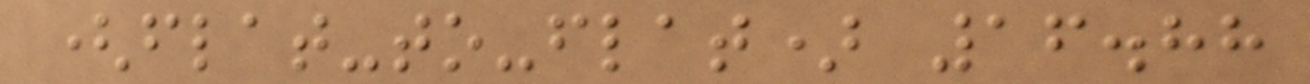(flat-to-flat) 16.88
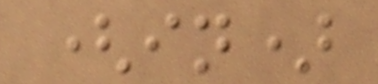(in)
